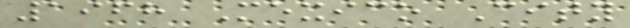1968 Mexico City
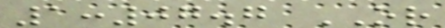1:07.7 OR
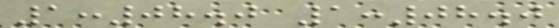1:08.0 1:08.0
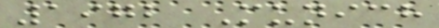1972 Munich
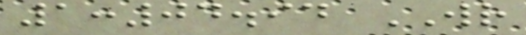1:04.94 WR
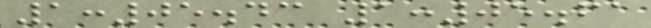1:05.43 1:05.61
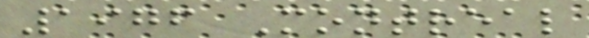1976 Montreal
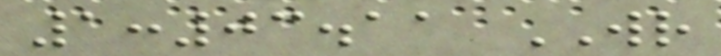1:03.11 WR
